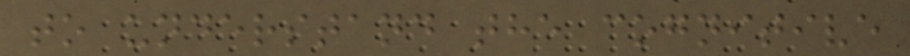to understand the cognitive
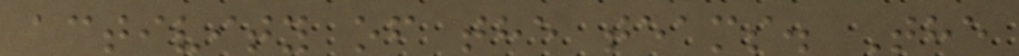activity of the teams. The
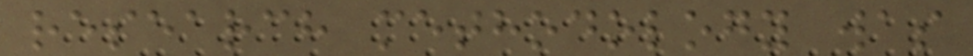research methodology was
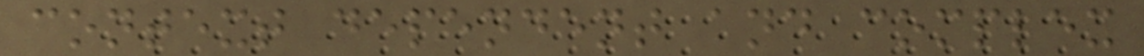context dependent and complex
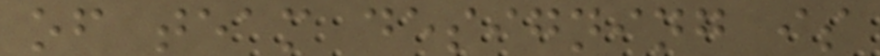of team designing is
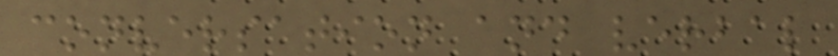conversation and verbal
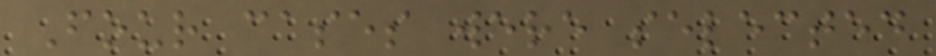Four cases were selected
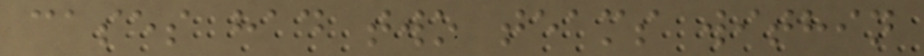cases had two teams within
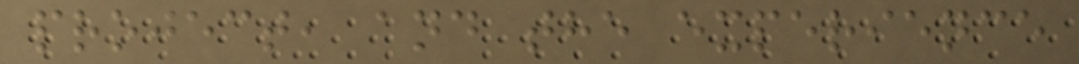project, and the experience
